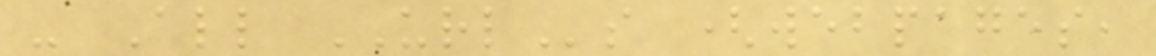- All URLs (webpages,
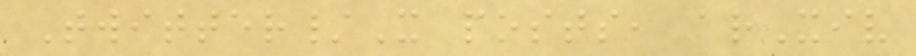Twitter/X posts, arXiv
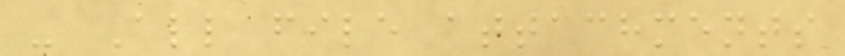- All file attachments
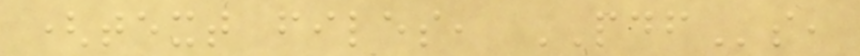(text files, PDFs,
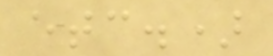etc.)
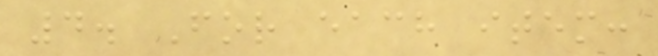4. For each item:
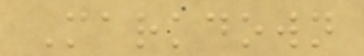Markdown
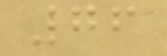76
